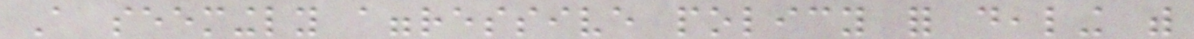A seemingly aggressive policy for dealing with
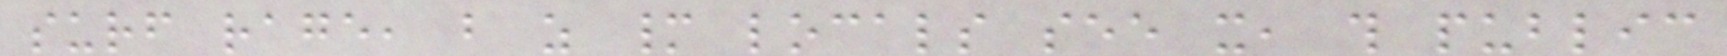surf rage, but as many locals see it, this public
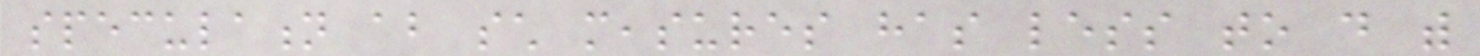speculation about such measures has less to do with
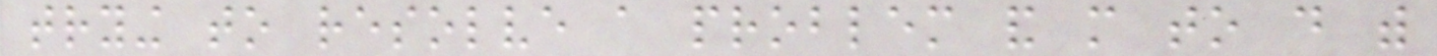trying to resolve a problem and more to do with
